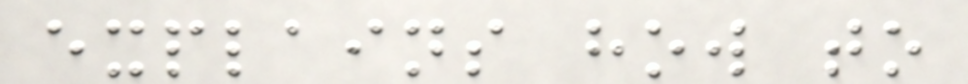explains how to
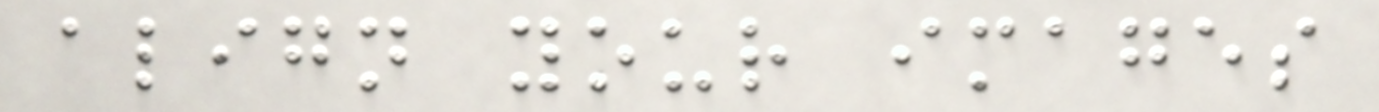align your images
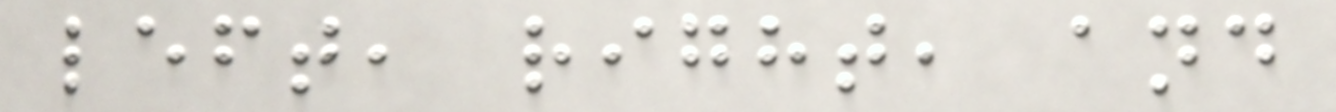left, right, and
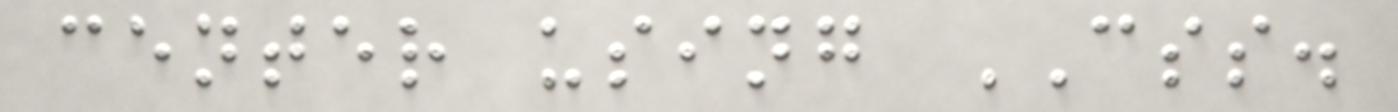center using CSS.
